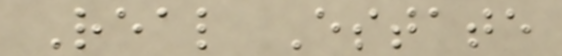Real Estate
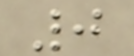0
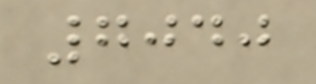7040
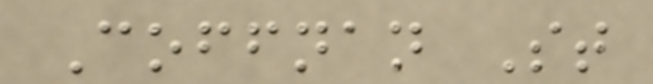Coffnan St
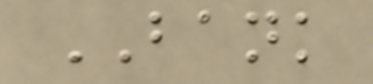BANK
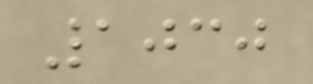1030
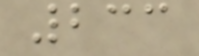233
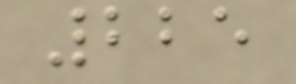225
